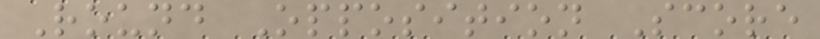Round Opposition Score
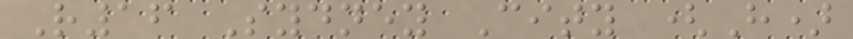R16 Sydney City (H)
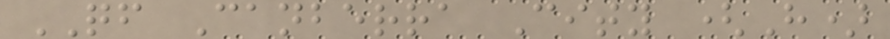QF Canberra City (H)
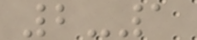2-1
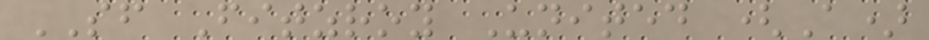SF Fitzroy United (A)
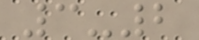3-2
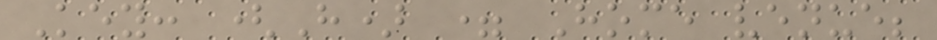Key: (H) = Home venue;
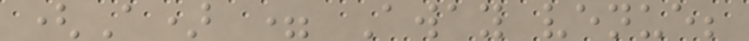(A) = Away venue;
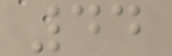44
